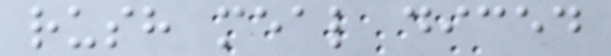rush meal diced
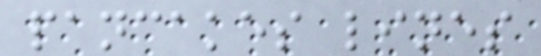pancakes lines
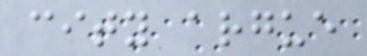city argue
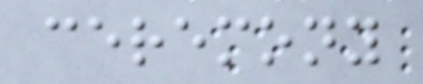ceremony
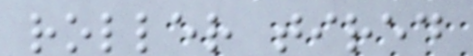roller tired
